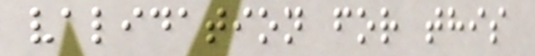validation for this
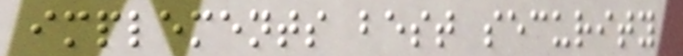implements best security
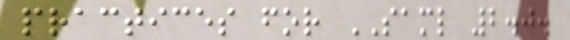practices for SAML 2.0.
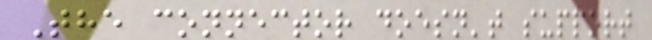The connector doesn't support
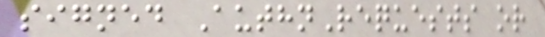signed AuthnRequests or
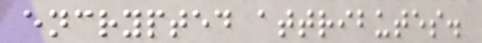encrypted attributes.
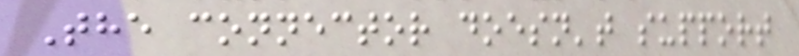The connector doesn't support
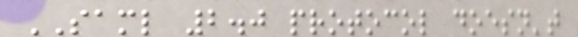SAML 2.0 protocol doesn't
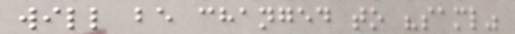will be changed to "saml"
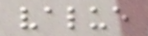value
